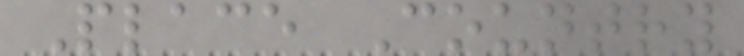Place Country
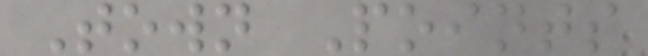Town Points
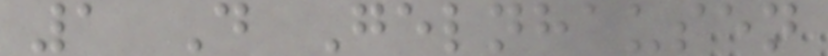1 D Gelnhausen
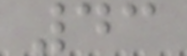43
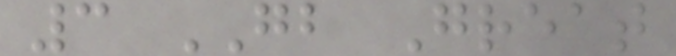3 GB Great
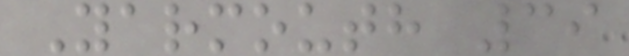Yarmouth 39
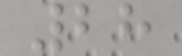28
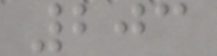203
